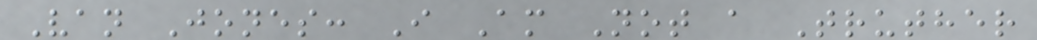Van Jones: I Am Not a Truther
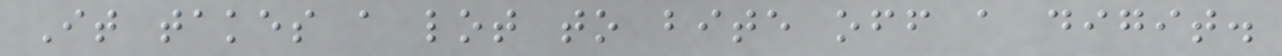It takes a lot to bite off a digit.
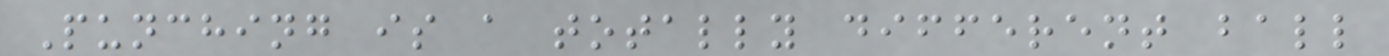Punching is a totally different ball
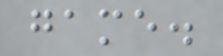game.
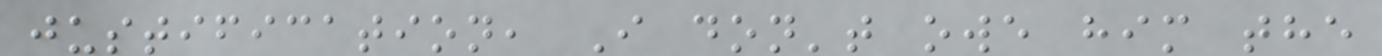justification, I don't owe him the
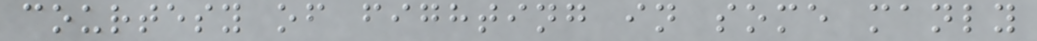courtesy of fighting in some manly
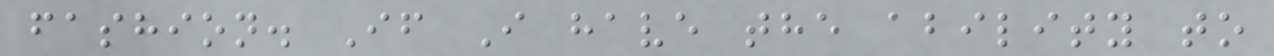fashion. If I have the ability to
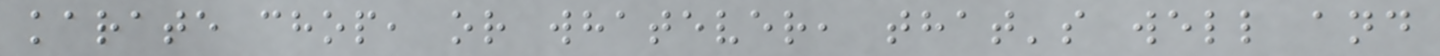karate chop, or whatever, that's well and
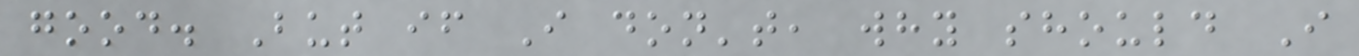good. But if I don't, why should I
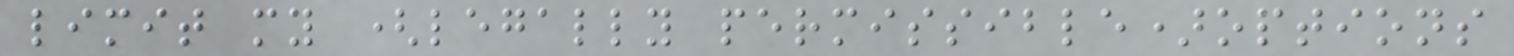limit my (legally permissible)options
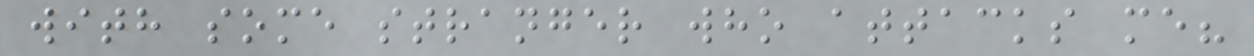with some stranger who attacks me?
